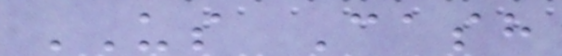US Cash
